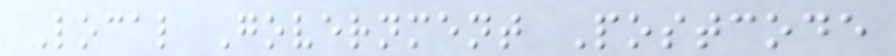Local Government Postcode
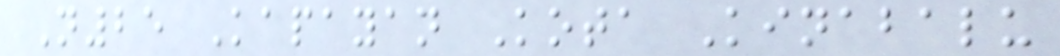N25 Kapayan Kota Kinabalu
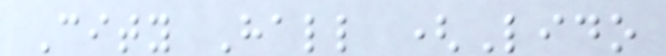City Hall (Lido
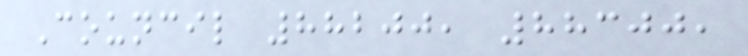Council 88200, 88300,
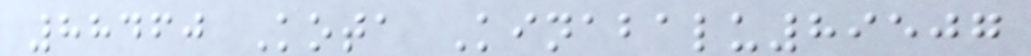88460 Kota Kinabalu89507
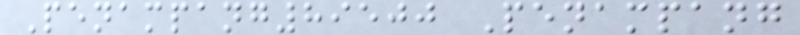Penampang89500 Penampang
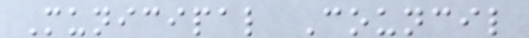Municipal Council
